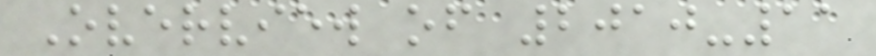Overview of 2010-11
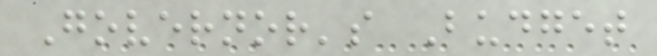Governor's Budget
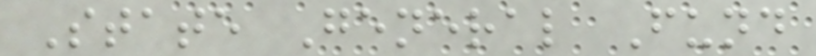State General Fund
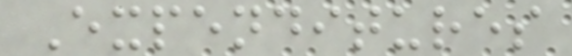Expenditures
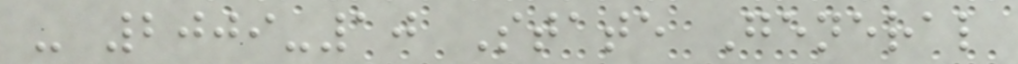- 2009-10 State General
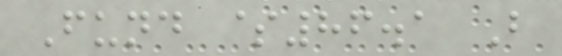Fund $86.1 B
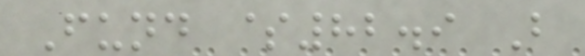Fund $82.9 B
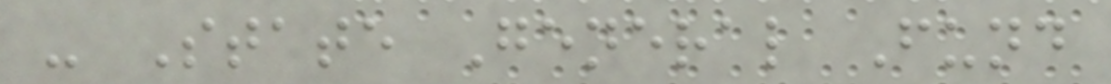- State General Fund
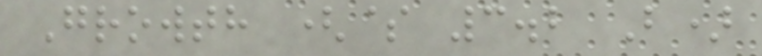Growth ($ 3.2 B)
